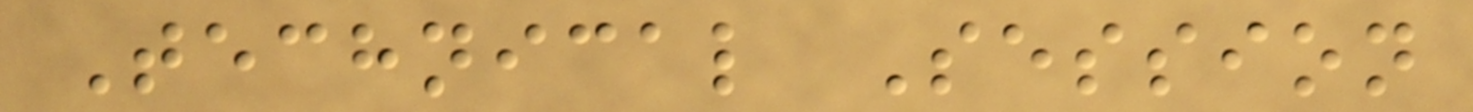Technical Session
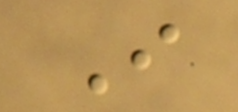I
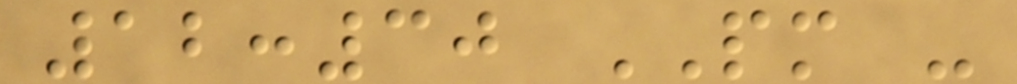12:30 PM -
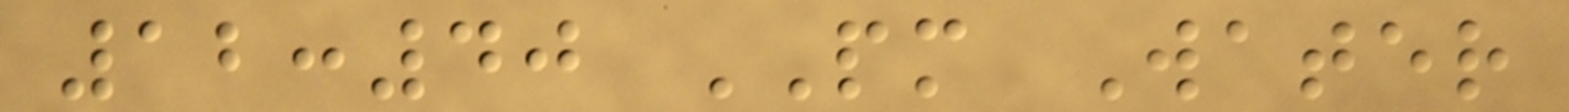12:40 PM Water
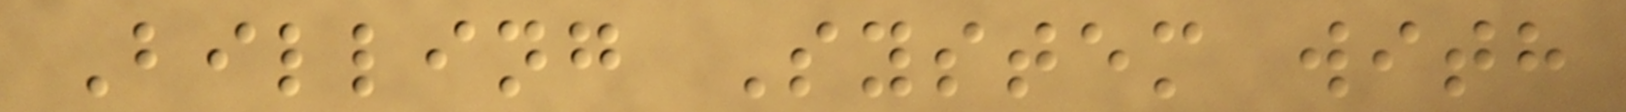Billing System with
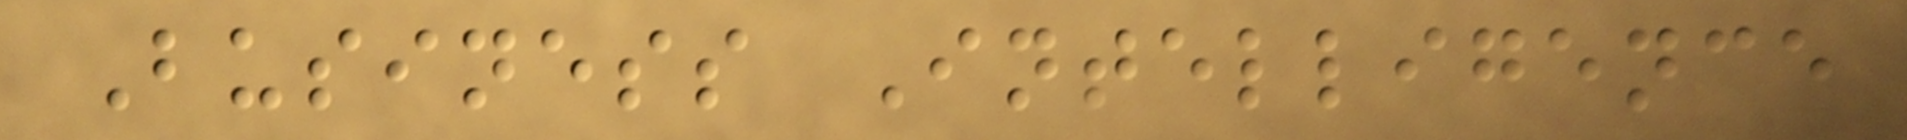Business Intelligence
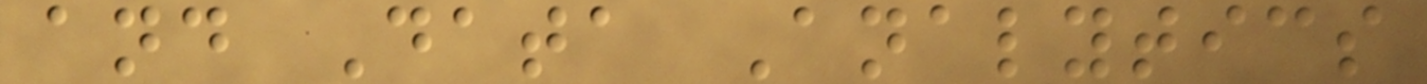and Data Analytics
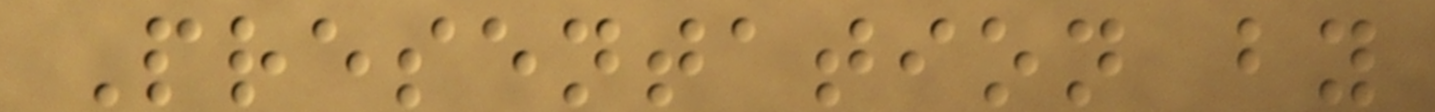Presentation by
